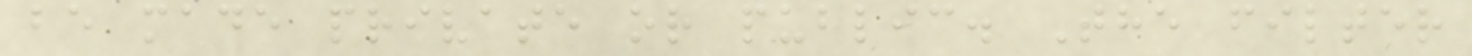be made private or public. The filter
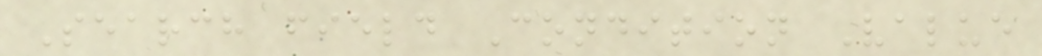Search field Condition Value
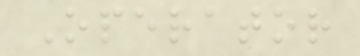Operator
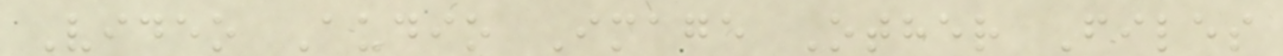Video Audio Image Other Files
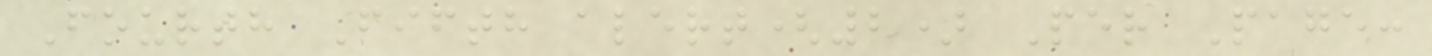Fourth Fifth alert(2) Per Page:
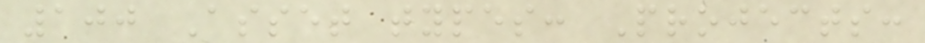100 Asset types: Projects:
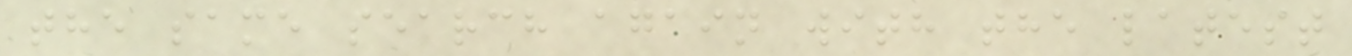the same search again with the latest
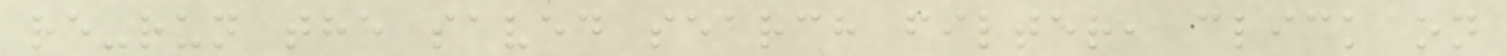re-run the saved search filter, click on
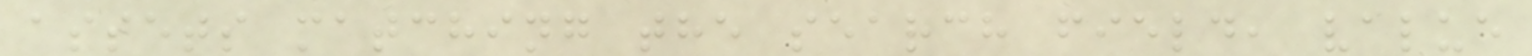assets matching the search field, value
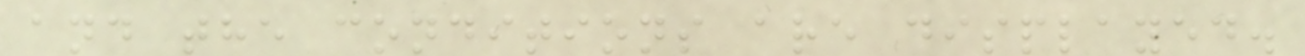and the conditions are displayed.
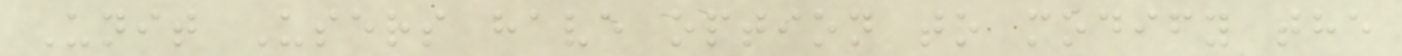Unit Users have option to modify the
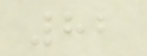82
